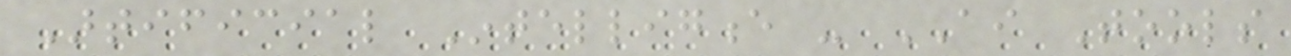Artificial Intelligence - AI Tools
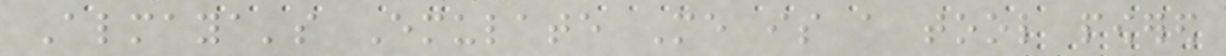Almaya's Emulate Me is a tool powered
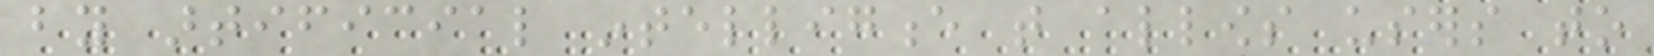by artificial intelligence that allows users to
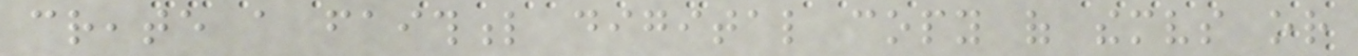create a faithful digital copy of themselves or
